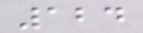124
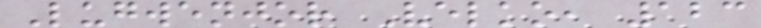Lugwenjor Velko, 123
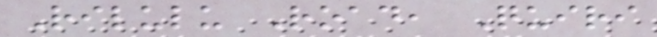Rilulu Road, Quiri
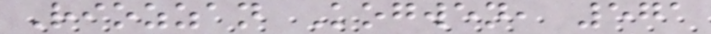Riozzan Kogwen, 571
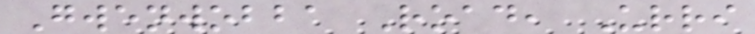Gwenwobba Road, Urri
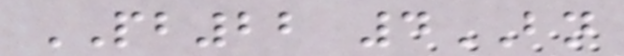PB22 4BN
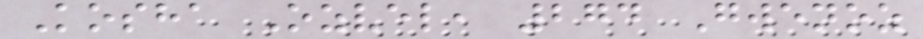Kosha Ozvel, 274 Gwenoz
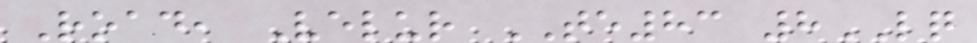Road, Velur TE83 8LQ
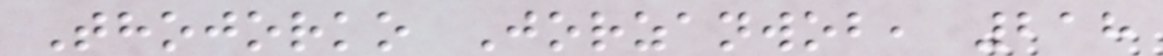Thojorko Jorzanwob, 218
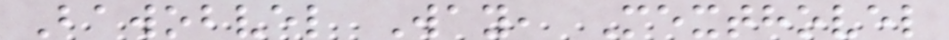Bawobvel Way, Mexthovel
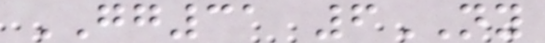GG31 6NY
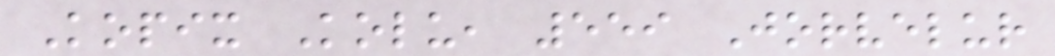Kopix Kolu, 559 Jorvelur
